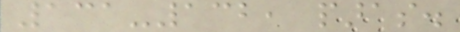131-132, paras.
